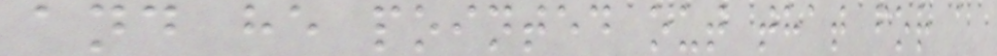and he pointed out that for a
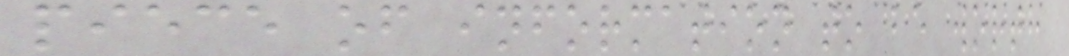piece of information to be worth
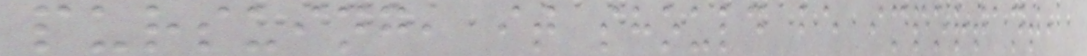pursuing, it should be important,
